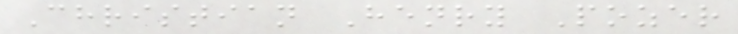Christian Henry Pozer
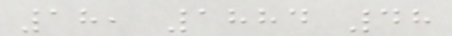18, 1884 48
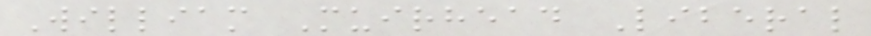William Muirhead Liberal
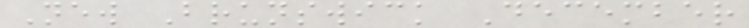New Brunswick December
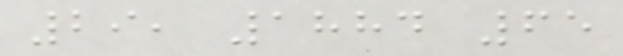29, 1884 65
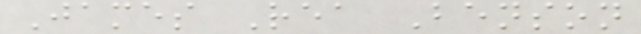James Rea Benson
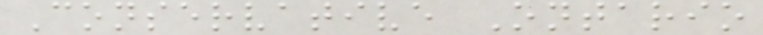Conservative Ontario
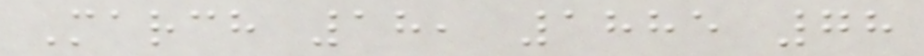March 18, 1885 78
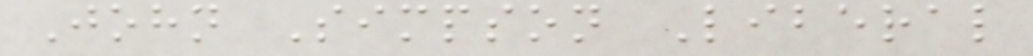John Simpson Liberal
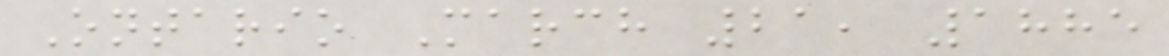Ontario March 21, 1885
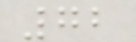72
